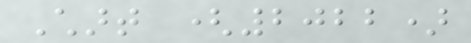Chart (2022)
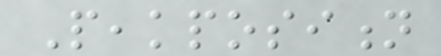Peakposition
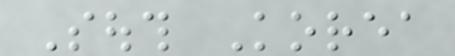South Korea
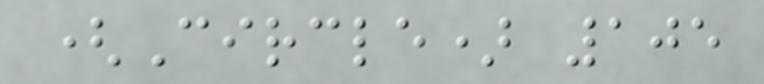(Circle) 105
